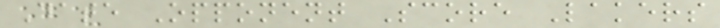Date Opponent Score Lakers
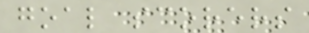goal scorers
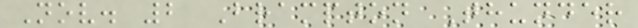Nov. 2 Brampton Thunder
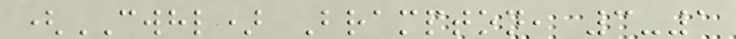(CWHL) Brampton, 3-1
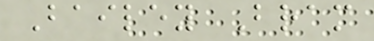Bailey Bram
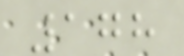178
